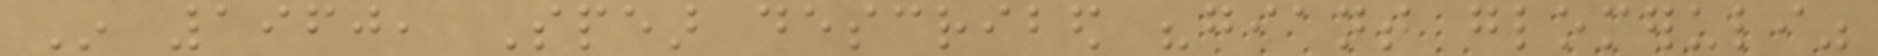In 1960, Spear described "giant glomeruli"
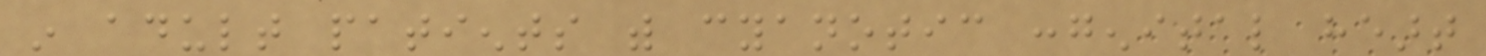in adult patients with cyanotic congenital heart
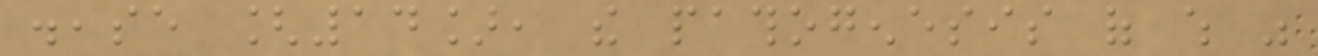disease [14], the pathogenesis of which was
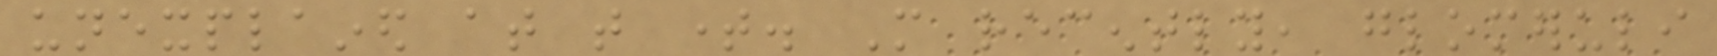unexplained at that time. More recently, glomeruli
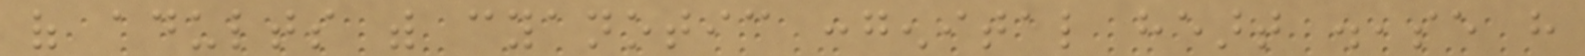of adults with cyanotic congenital heart disease have
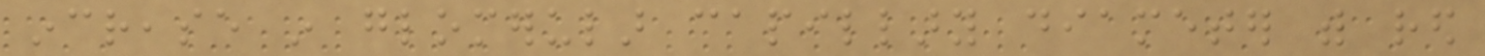increase in glomerular capillary diameter with red
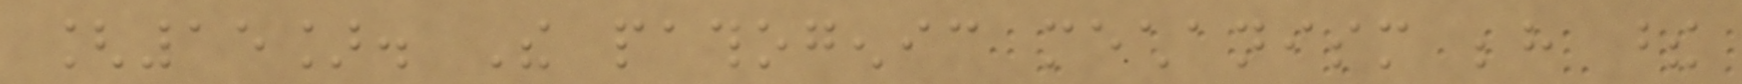[15]. The pathogenic mechanism behind these
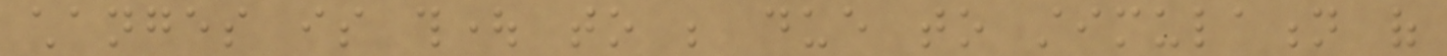changes is thought to be due to stimulation of
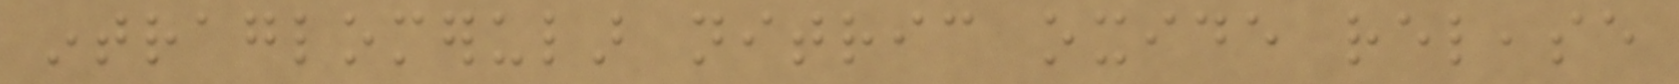intraglomerular nitric oxide release
